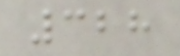328
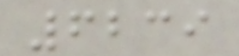6239
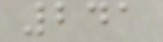241
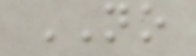NO
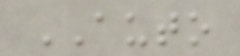AUTO
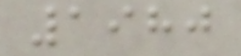1980
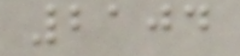2104
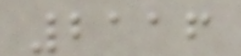2116
